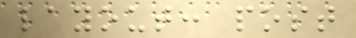layout: post
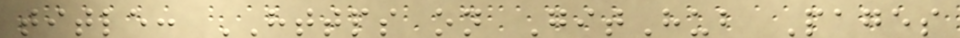title: HTTPS on GitHub Pages
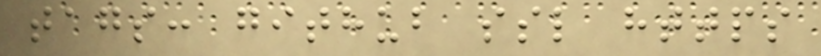tags: github ssl https
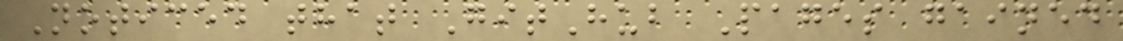Noticed that GitHub Pages gained
